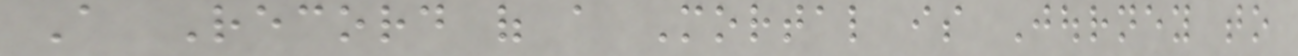A Record of a Mortal is Journey to
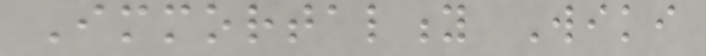Immortality Wiki
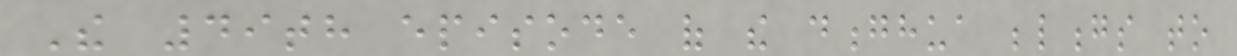The 49th episode of the donghua belongs to
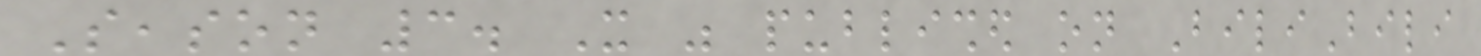Season 3. It was published on BiliBili
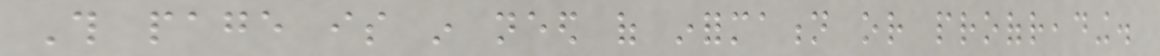This page is in need of information or proofreading.
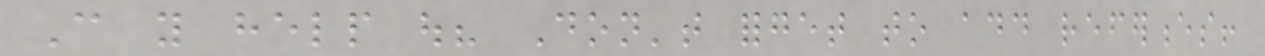Can you help out? Don't forget to add references!
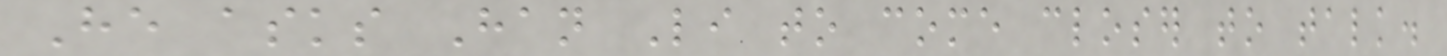He asks Han Li to come closer to talk.
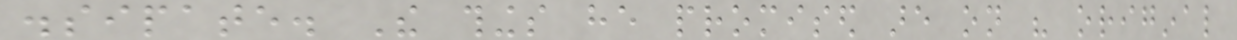dissipate. The things he promised are on his original
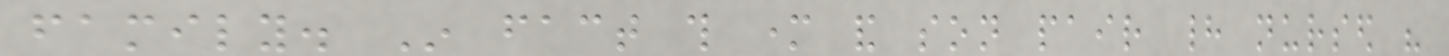family. In fact this mother and son pair had nursed his
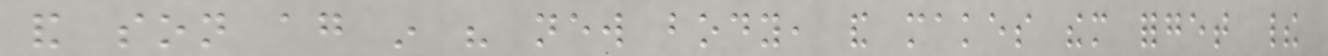and son again in his new body, and makes them forget their
